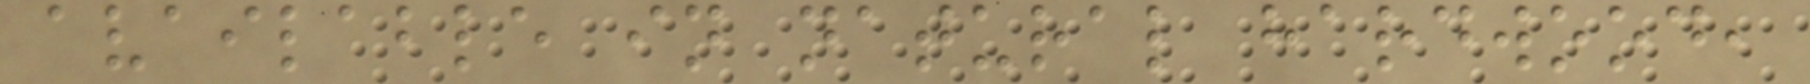available in natural hardwood,
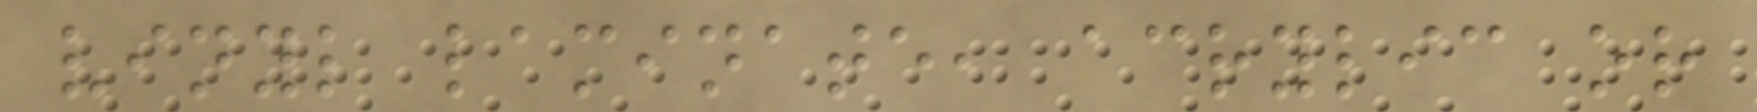vinyl laminate, acrylic or
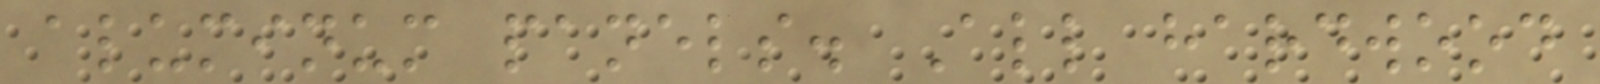aluminum panels. All hardwood
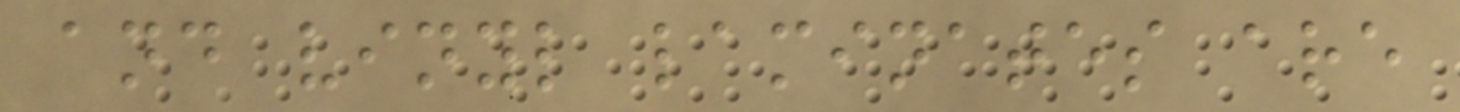and vinyl laminates are
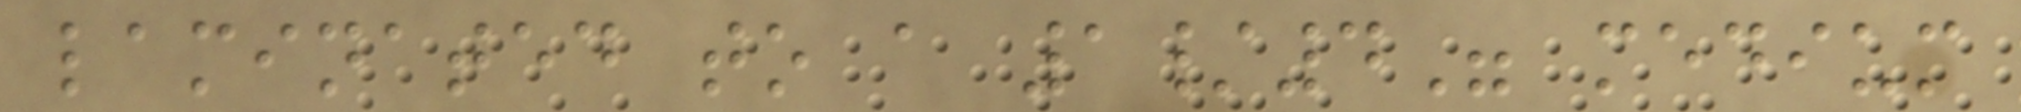laminated to a 1/4" medium
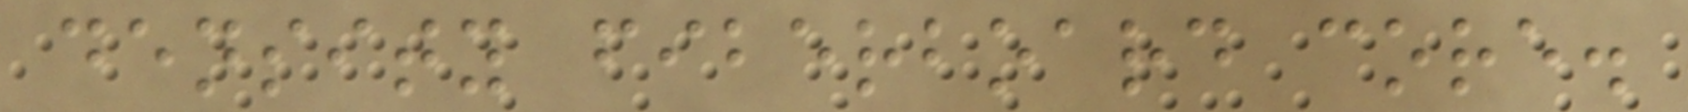density fiberboard core.
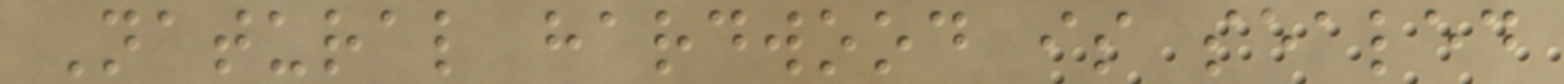Natural hardwood is sealed
